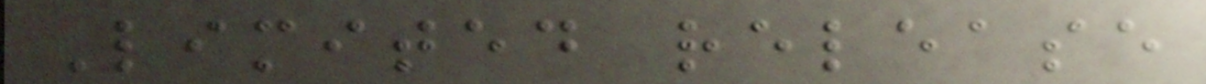Limited release
